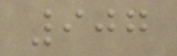907
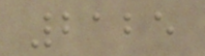2125
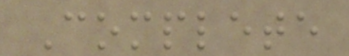Complete
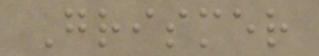Grismer
